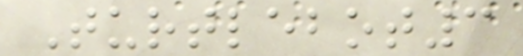Turtlebot3
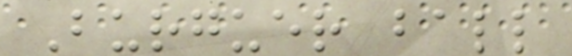Burguer ball
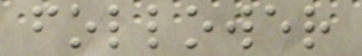follower
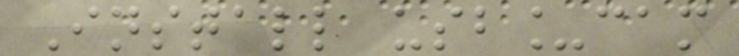Install usb_cam
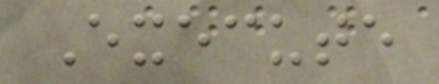Execute
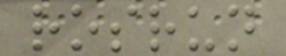rosrun
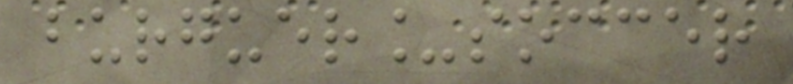burguer_soccer
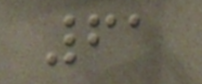61
